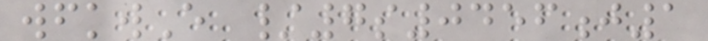wfkwE /7s0456j1
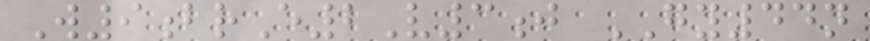W9brE2V3j GY44n
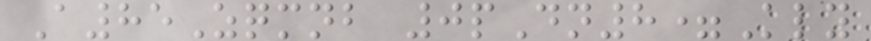A85Zqmnb 0pDn8=Kly
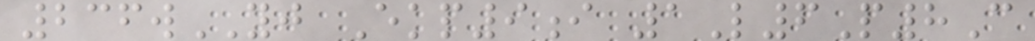236wYJ Ekp9i 1L6P8C
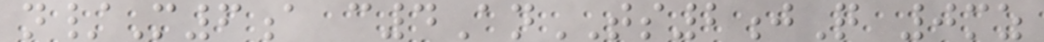n/M6a c4AnTS2jQ 0mz
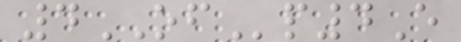4OFp4E
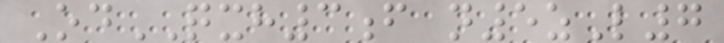OdQXH3f n5zL7
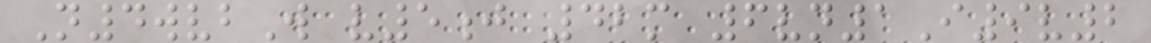N4wvbW v5j 42m 6vn1I9v2
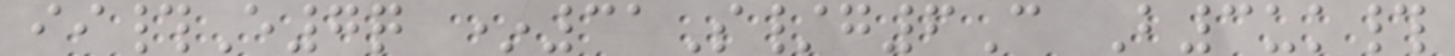ii#E7q *31S/g6C B3uk#
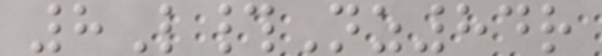8L#Nz84r
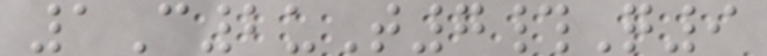1C2uT7#Q9
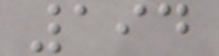194
